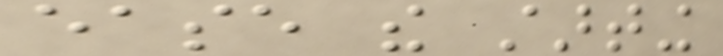ease the starting
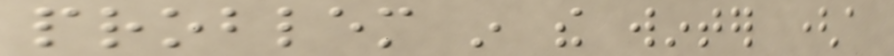problem in the winter (a
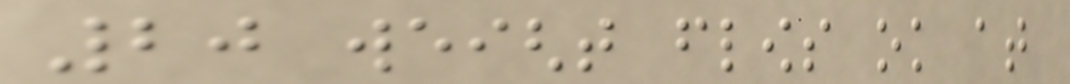20 weight flows ok at
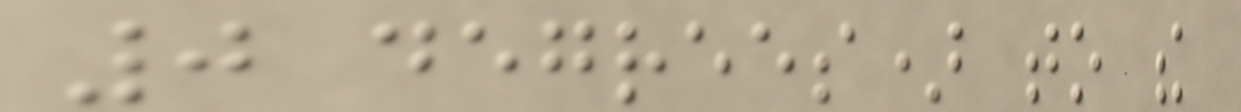0 degrees) to the
